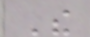The
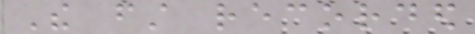The first recorded
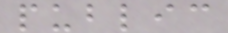public
